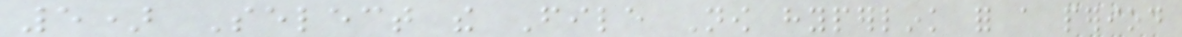5) Select the File Now hyperlink for a period
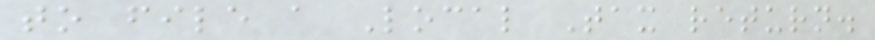to file a Local Tax return.
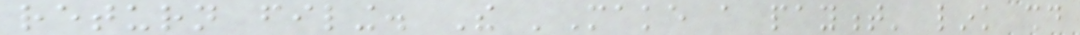return filing. The 'Make a payment' link should
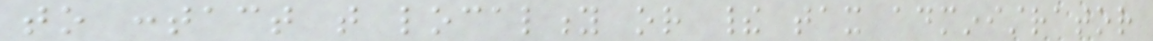to contact that locality or their tax administrator
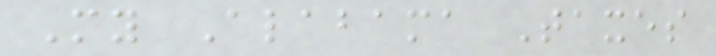My Alabama Taxes
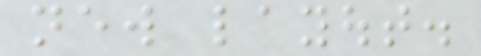new layout.
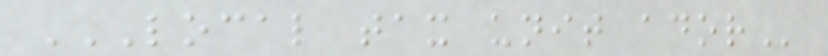LOCAL TAX UNIT ADOR
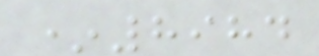*8984
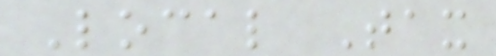Local Tax
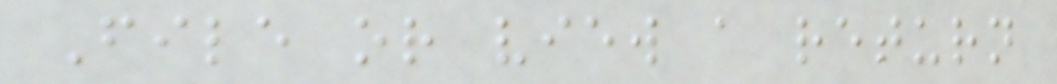File or view a return
